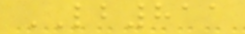LB811
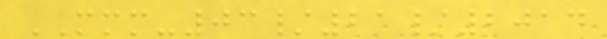MMM-03/21/2014
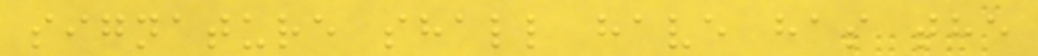signature shall have has the
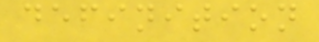definition
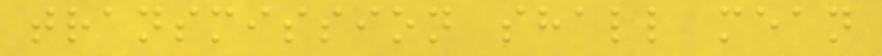transmission shall mean
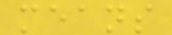means
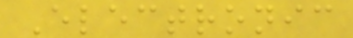Electronic
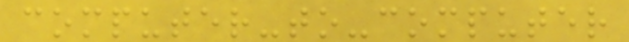computer-to-computer
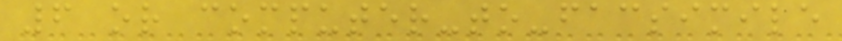6 or computer-to-facsimile
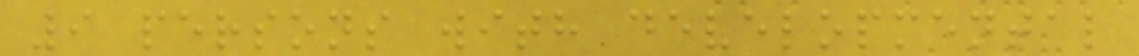9 persons with developmental
